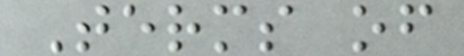Terms of
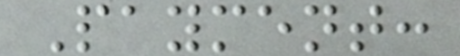Payment:
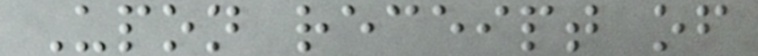Upon receipt of
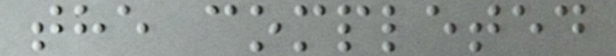the completed
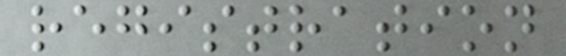registration
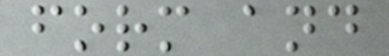form and
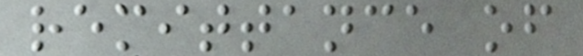remittance of
